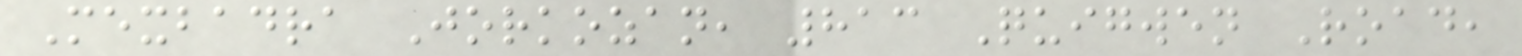Mexbadra Jorkozan, 813 Quigwen Road,
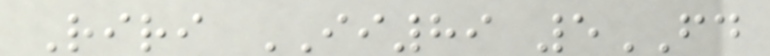Riri II89 5FD
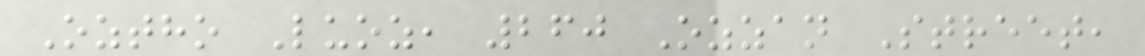Oztho Luoz, 260 Ozzan Street,
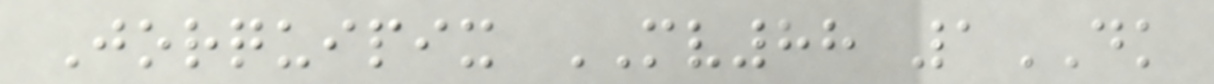Jorquipix MV88 1DK
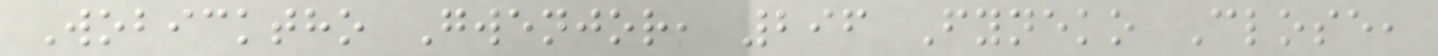Wobicktho Gwenjor, 296 Fyneko Close,
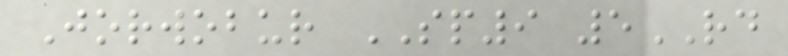Jorwobur SP9 5RD
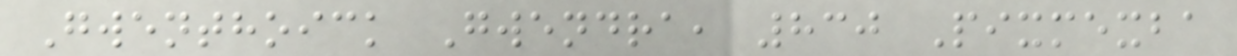Gwenthoick Gwendra, 830 Pixmexba
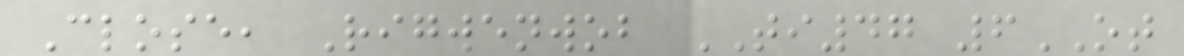Close, Rigwenwob TI47 6OT
